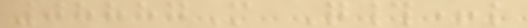08887M Q#+l
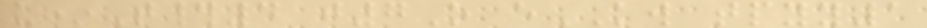u*T#4 j7O eKW tpyy1
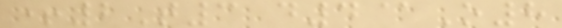+2T3 d4@O8
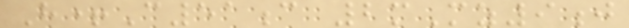H+C51c 2mMz9j
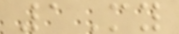1My
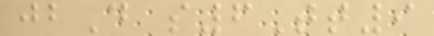jbD s6Tt9
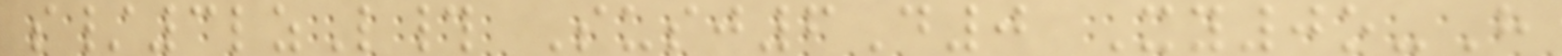s/3lzL# Susj6D0 Xy0o-H
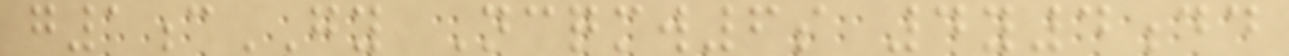g1cGY Ncqmw6s 4y4dd
